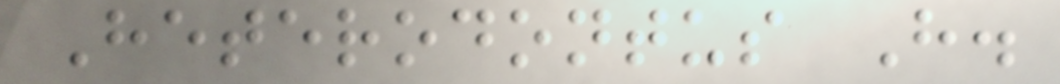Heterodontus H.
